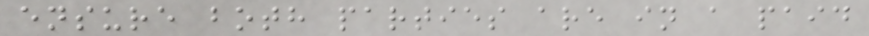ensure both parties are in a paid
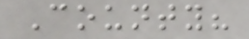County?
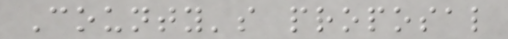County's proposal
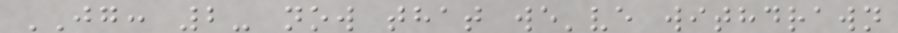JG: 2- now that we've withdrawn
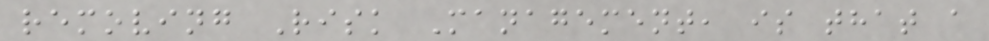removing Risk Management, is that a
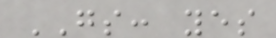GS: yes
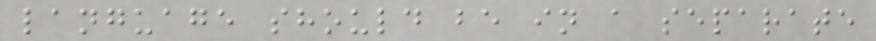language should be in a separate
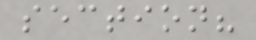section?
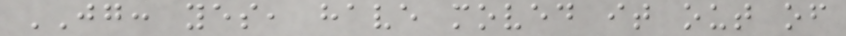JG: yes, have moved it out of
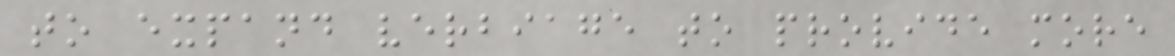to expand verbiage to provide more
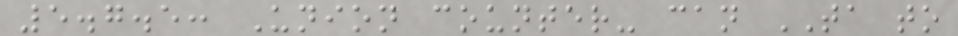5.7.5: Union counter- can TA to
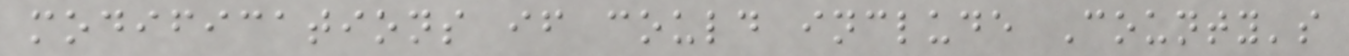modifications if could include County's
